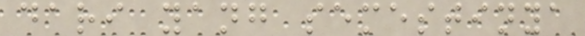dari yang semestinya
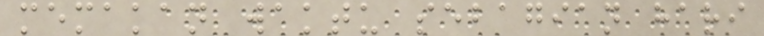memakan waktu sebagian hari
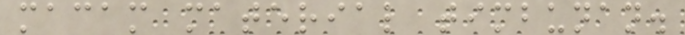macam material timbunan.
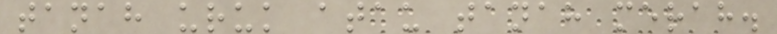tanah uruk atau tanah merah.
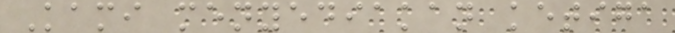Kami menyediakan ketiga
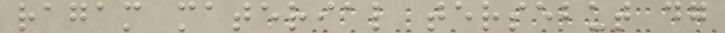ragam material tersebut dg
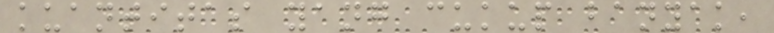kuantitas yang cukup banyak,
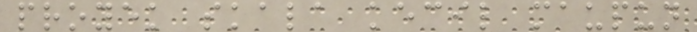proyek skala kecil maupun
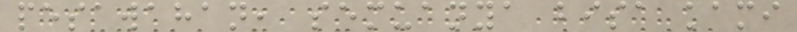pesawahan, semuanya bisa kami
